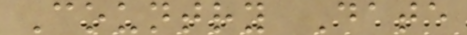Country Date
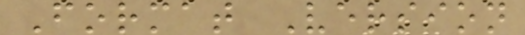Format Version
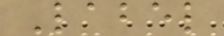Label
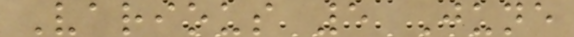Various 5 June
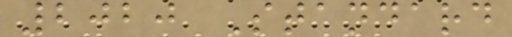2020 Standard
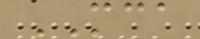MCA
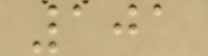101
